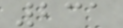231
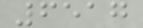6517
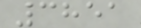3851
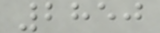2850
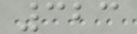323
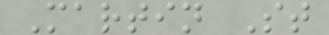Martin St
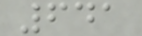641
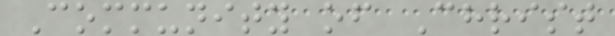Community of Christ
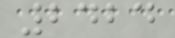2424
